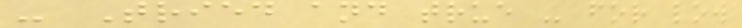- Tried and true - for low
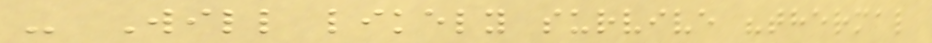- Will likely survive "thermal
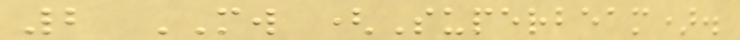2 MW (Superbeam).
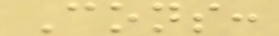Cons:
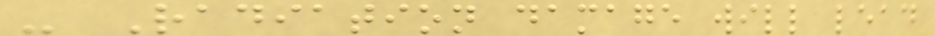- Radiation damage will lead
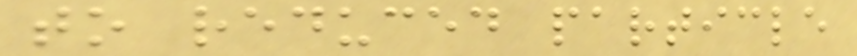to reduced particle
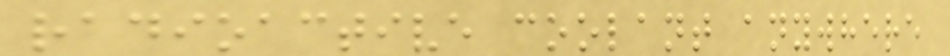radioactive coolant anywhere
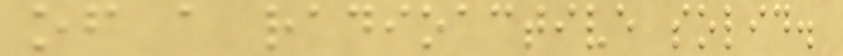of a radioactive solid.
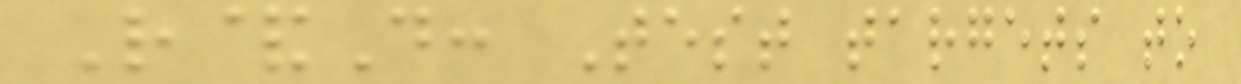R&D: Test targets to
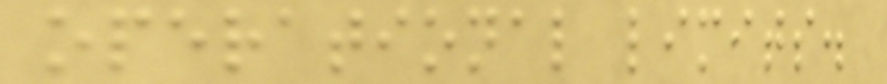operational limits.
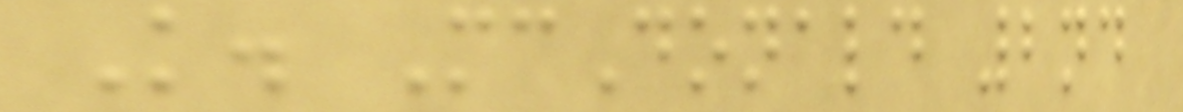K. McDonald 2nd
